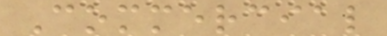Commercial
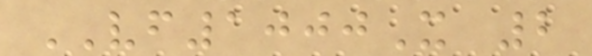VF1000X 2
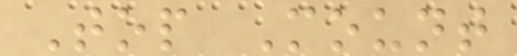Top Mount
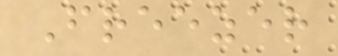Freezer
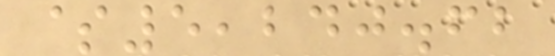$5,240.62
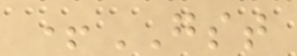+GST
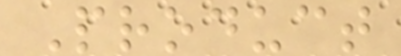Product
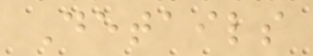Details
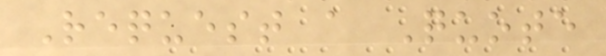Request a Quote
